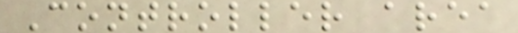Controller area
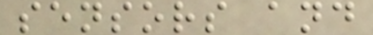sensors and
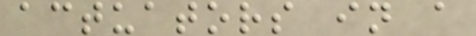actuators in a
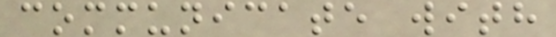communicate with
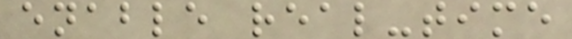enable real-time
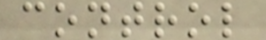control
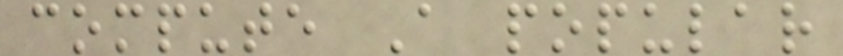compute A popular
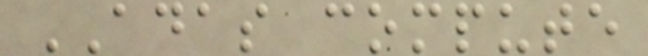ADAS compute
